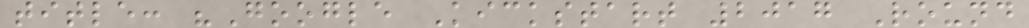title: "Google Kickstart 2017 Round
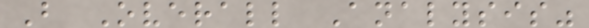B Overall Analysis"
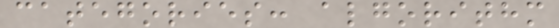categories: algorithm
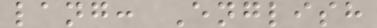lang: English
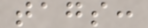tags:
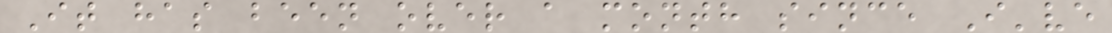It has been over a month since I've
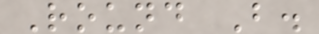Round B.
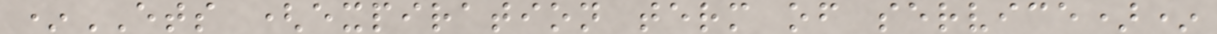*ETS (expiration term of service)*
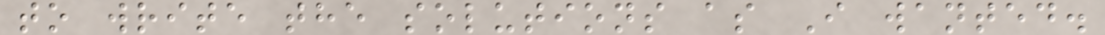to write the solutions as I wanted.
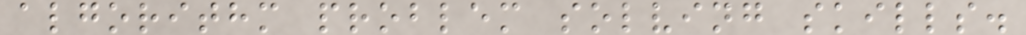algorithm problem solving skills.
